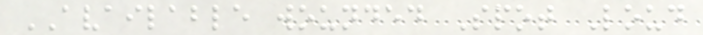AVAILABLE wounded Spot Loud
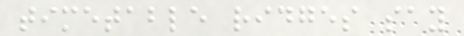timetable ridges say
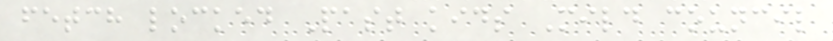fetch locked Past kids Mild council
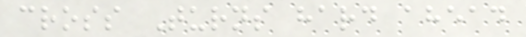cross Turns hard ahead
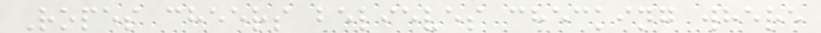Ropes cheers believes checking where
